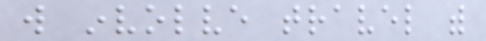will involve travel with
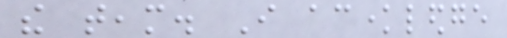the team. I acknowledge
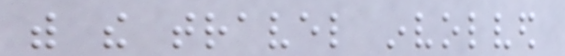with the travel involved
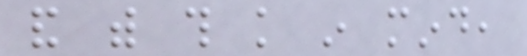and with this knowledge in mind,
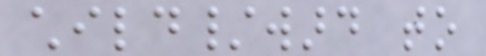child/ward to
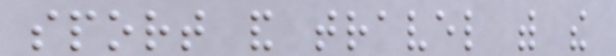sport and travel with the
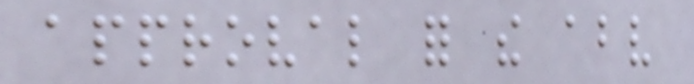approval for the above
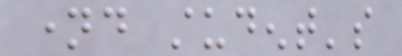named student's
